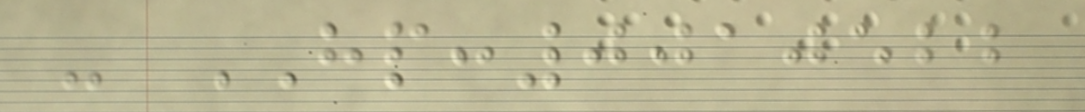- HP:0010522
